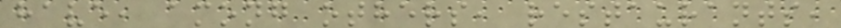have, among others, restaurants,
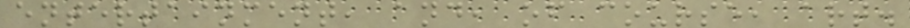entertainment, and, of course, art.
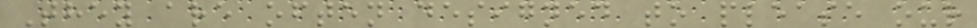They are often designed to please our
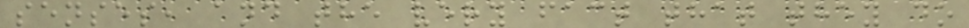senses, and the very fact that they do
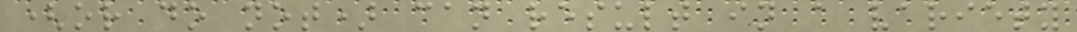(or do not) can result in a variety
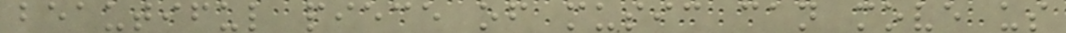beautiful piece of music can move us
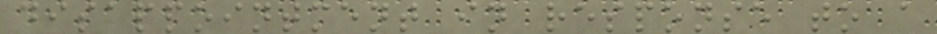disappointment in response to a
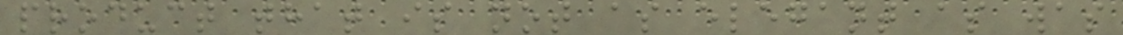product that is not as elegant as was
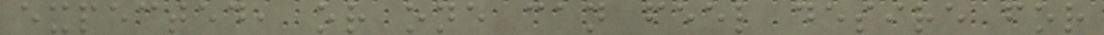expected, or one can feel desire for
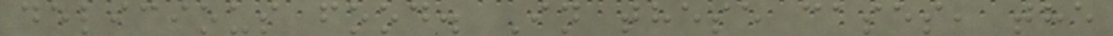delicious food. In these cases, the
